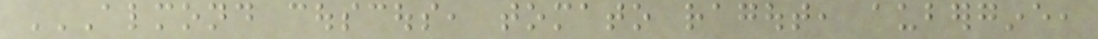ALMOND COUSCOUS, TOMATO RAGOUT, AUBERGINE,
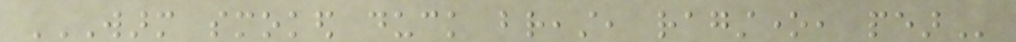WARM SMOKED DUCK BREAST, RAGSTONE, PEAR
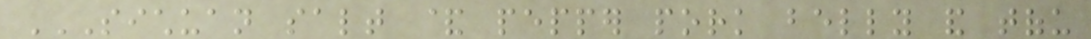SICHUAN SALT & PEPPER PORK BELLY AND TOFU
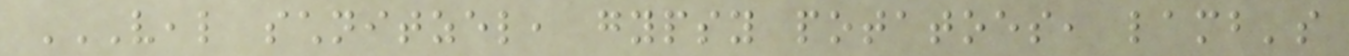VEAL SCHNITZEL, GYPSY POTATOES, LAMB'S
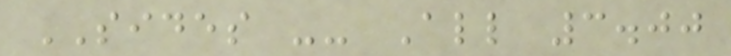SIDES -- All 3.00
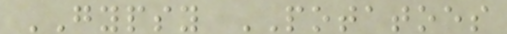GYPSY POTATOES
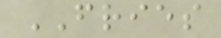FRIES
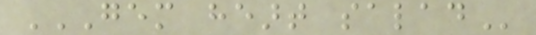GEM HEART SALAD
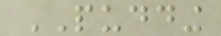PUDDING
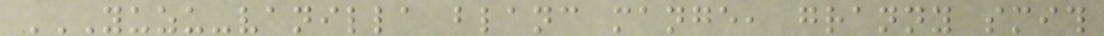YUZU-VANILLA BLANC MANGE, GRANNY SMITH
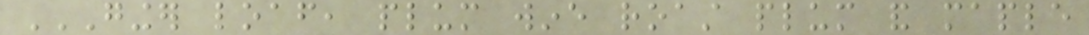GINGER LOAF, PLUM WINE ROAST PLUM AND MAPLE
